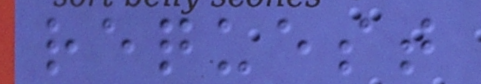request
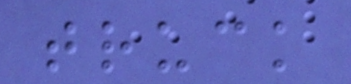truck
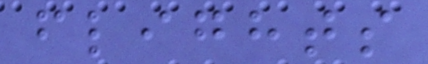flights
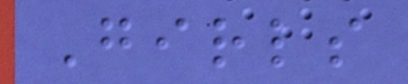Girls
